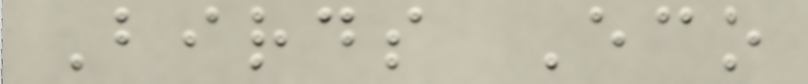Birds Eco
